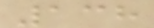138
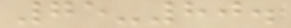75-80.
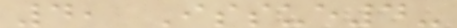4, Issue4-
